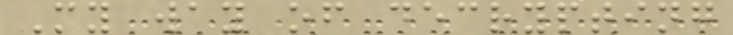My way of decrypting
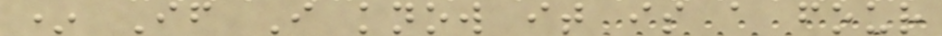* If I know it is a four
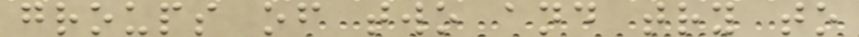groups of two and try to
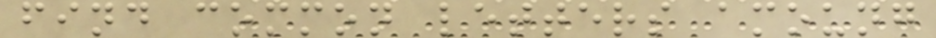find common letters amoung
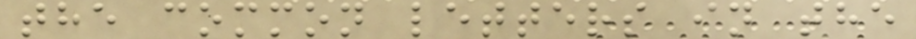the common letters in the
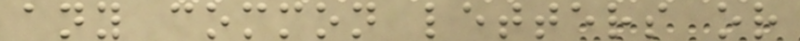any common letters or
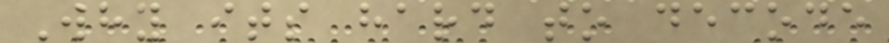Why its hard to decode
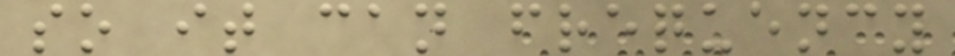so it can frequency
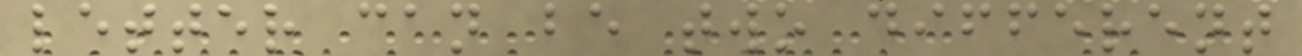letter can be two different
